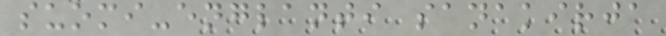suomi-englanti sanakirja
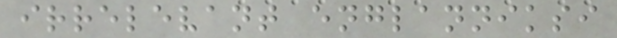irrelevant englanniksi
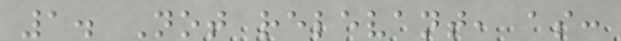1. Not relevant, as:
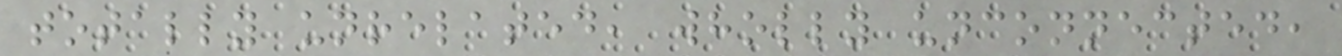totally unrelated, wholly unconnected,
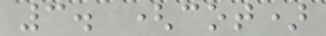3. (cot)
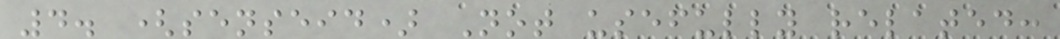4. (senseid) Not usefully related:
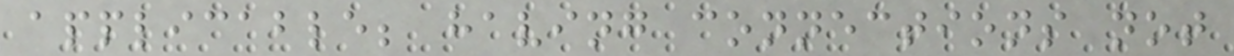applicable; having connections not
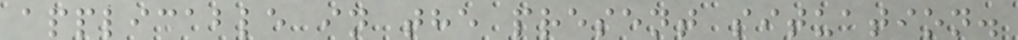applicable in the present situation.
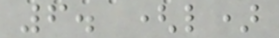6. (l)
